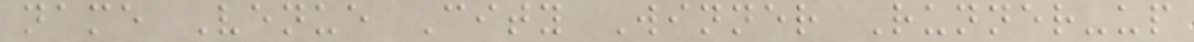name Venue City Winner Runner-up
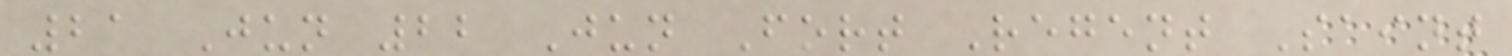21 Jun 22 Jun Fort Regent Saint
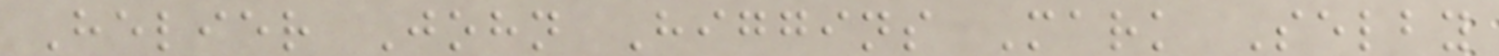Helier John Higgins Mark Selby
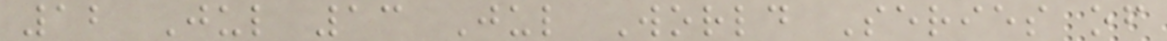12 Jul 13 Jul World Series of
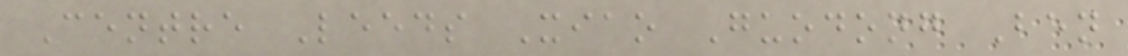Centre Leeds Xiao Guodong Ben
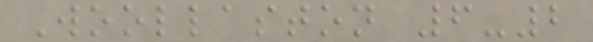Woollaston 6-2
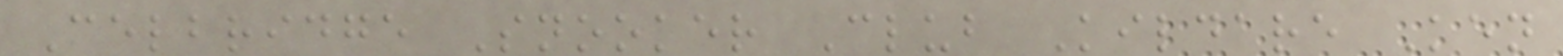Celbridge Snooker Club Kildare Ken
